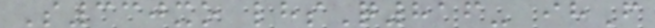S330xo lhsQ816- ihF
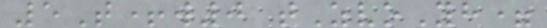5T+w0 tZvoYh=
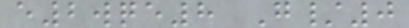e2wqe8 G/0
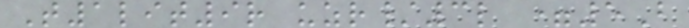T1lit9r uzr/3l =5B
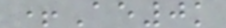+Ae0k
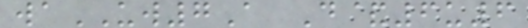waUW7A D&6u6
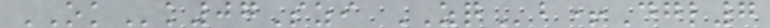OKk07Szi ZQb+Dgl7
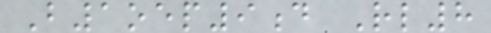B1oep9d Rl8
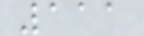111
